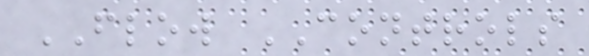FLOW CONTROLS
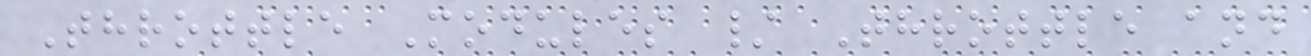Throttle Modules / Throttle and
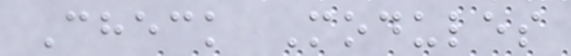Check Modules
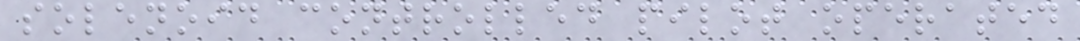solenoid controlled pilot operated
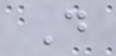D
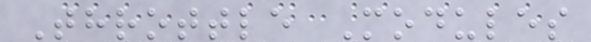Throttle Modules
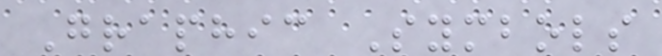Graphic Symbols
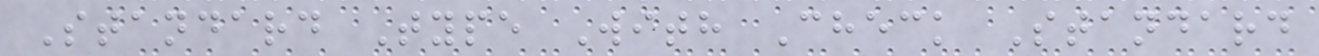Standard Type With Check Standard
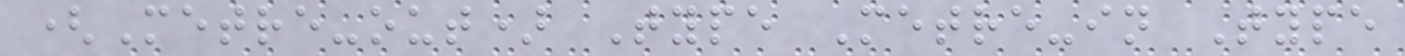(Metre-out) Type Metre-in Type
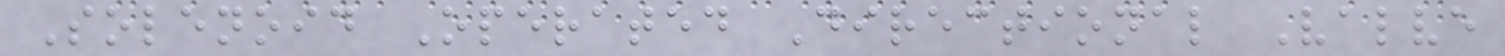Solenoid Operated Directional Valve
